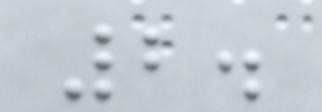2.
